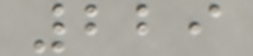229
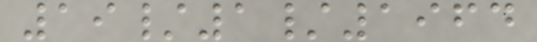19/1/1964
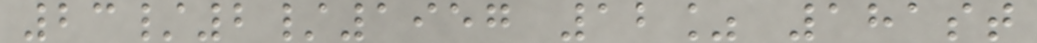23/2/1957 12% 181st
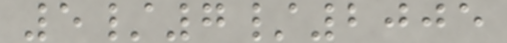5/7/2005
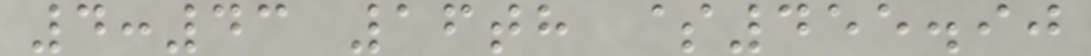4:43 16th $455.90
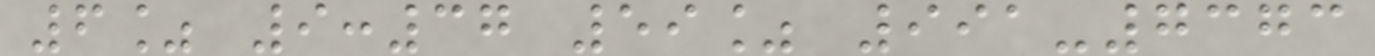6% 9:37 59% 991-7373
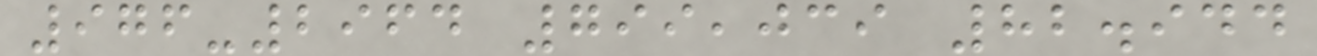976-2964 799,039 82.944
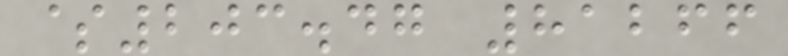$203.47 81266
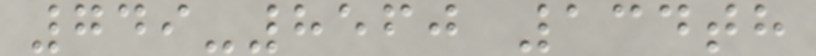749-8560 134th
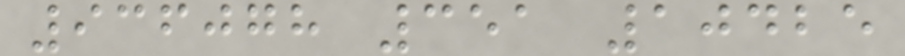936078 351 10425
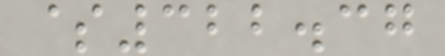$322.37
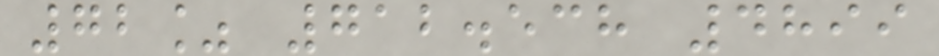72% 712.538 4899
